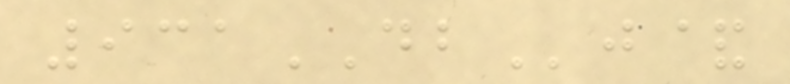931DBj&
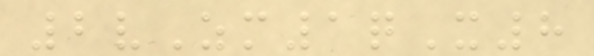2vZm1qX8
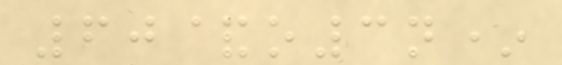60&o3n*
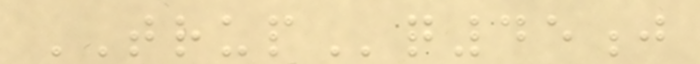TRUPq45j
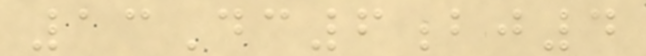13Dc6bj4
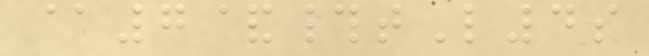@7&#tL4s
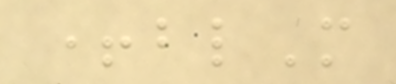+blM
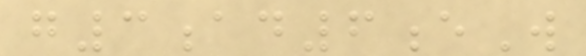g3ad6eW
